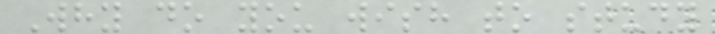Why do you wish to study
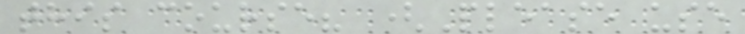this course? (Please use
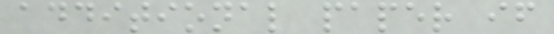additional paper if
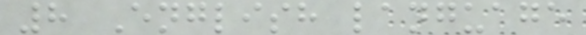8 English language
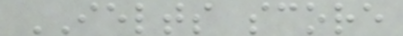IELTS score
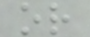or
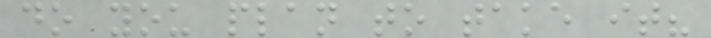do you plan to take it?
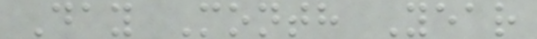Day Month Year
